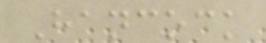Hancock
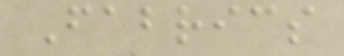Fabrics
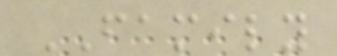FAMILY
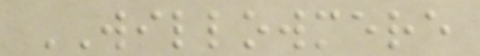WILLOWMERE
